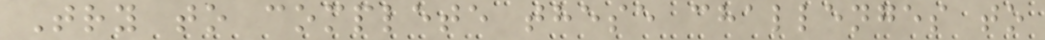Try to complete these challenges to
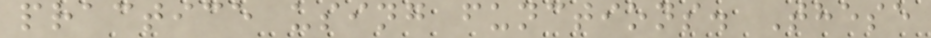practice using functions. These
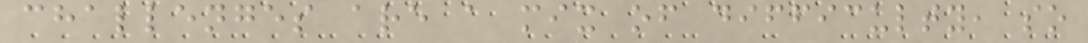challenges are a mix of difficulty, so
